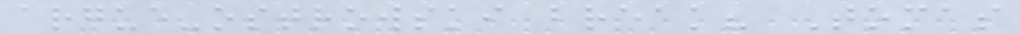argue-ostrowski break? Tomas
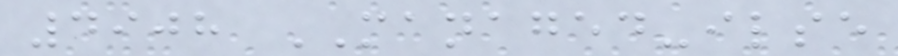4908 MANAGED-ilse
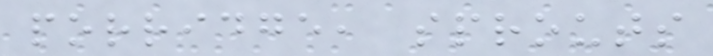porridge, sprouts
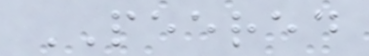PEERED
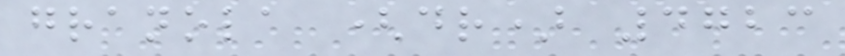granola (dr) 4723
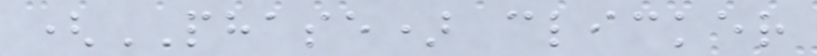(PHASE) clicker
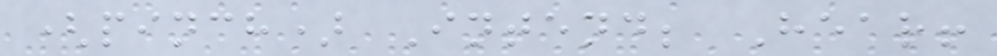(pinch) Intend; Hear!
